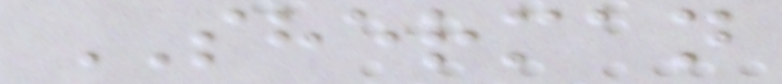SHERMAN
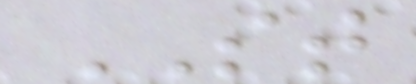ST
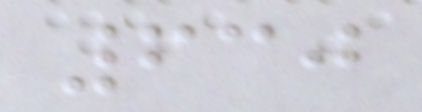630
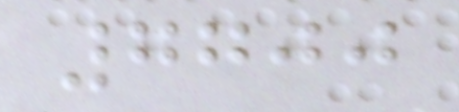7700
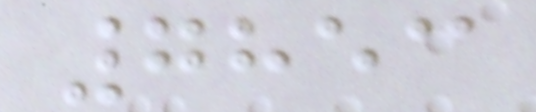7853
